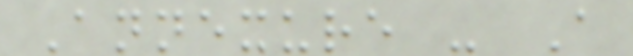Annexure - A
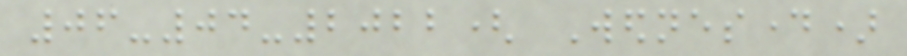06-04-2022( Wednesday)
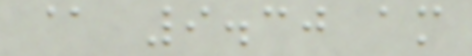@ 9.30 am
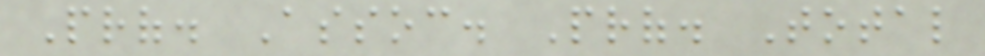Prof. Assoc. Prof. Total
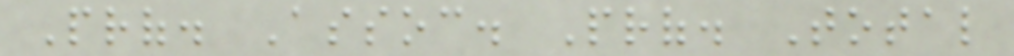Prof. Assoc. Prof. Total
